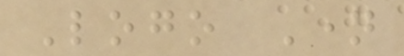Logo Name
